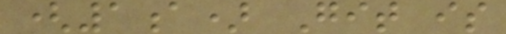(1a) Git is
